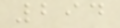294
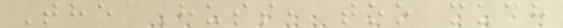The Huss, too much
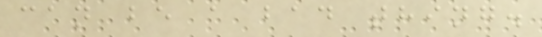can be a bad thing.
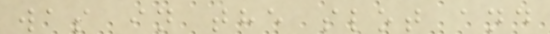was in the slot and
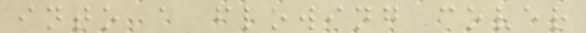into a flowing cover
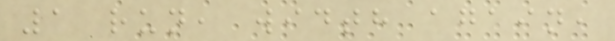1 run, width again,
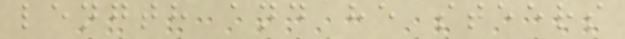length and he steers
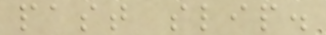past slip.
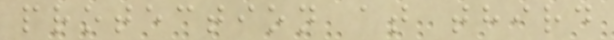protection at third
